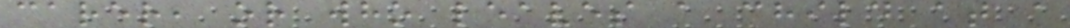carer, or who leaves a child at a
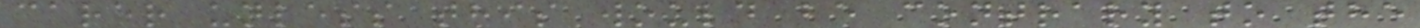carer unless this would be contrary to the
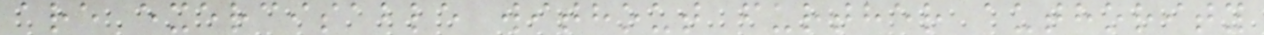are exercisable without further authority
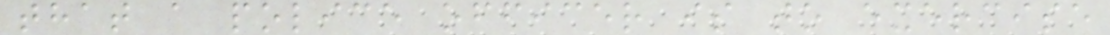that a police officer is to exercise
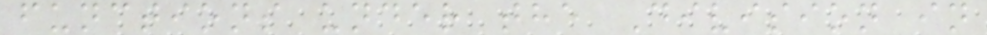functions under the Division in
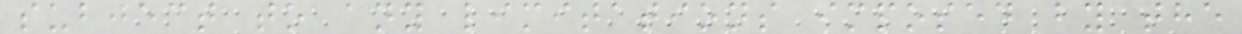subject to any limitations imposed by the
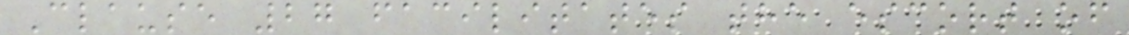Clause 27 facilitates the escort of
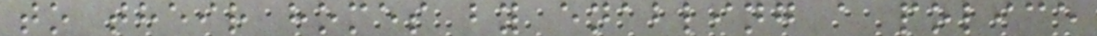to their homes by enabling a police
